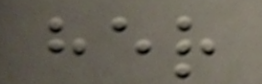her
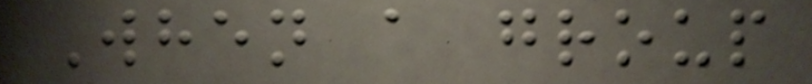When a group
